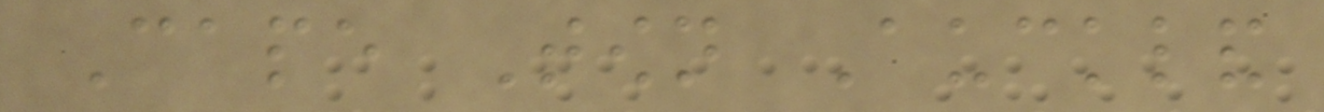Cape Town Auckland
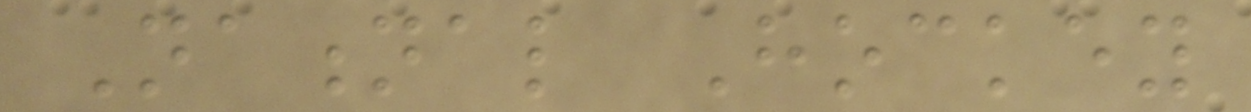National Hockey
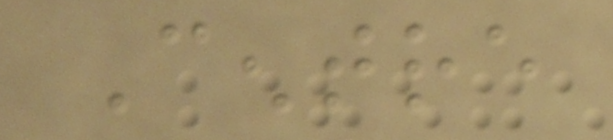Centre
